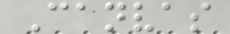Canvas
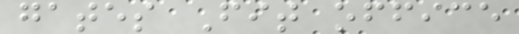gates Fit office
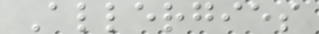Allergies
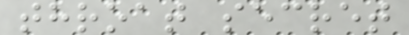throat secret
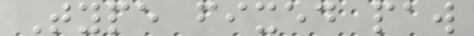Type fixed paw
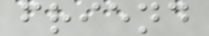friend
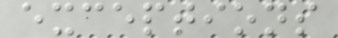exceptions
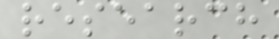research
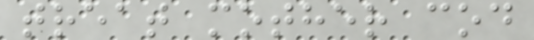treat mother cod
